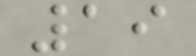19
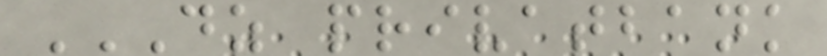DZ PRIVATBANK
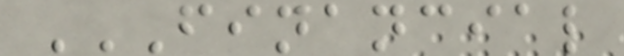FINANCIAL
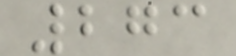273
